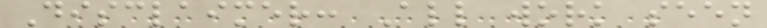Disclaimer: All work seen
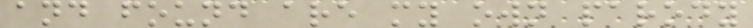and found are my own parody
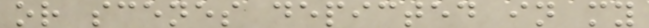or scenes depicted in my
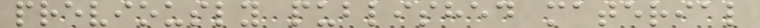previously published material
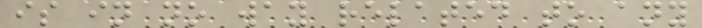is in no way related to any
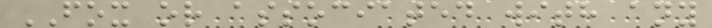FOX or associated with any
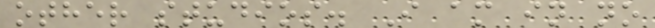other studios. I am in no
